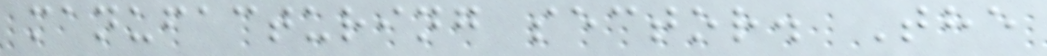manufacturing sector. The
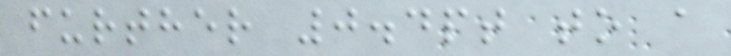further 0.4pt to a
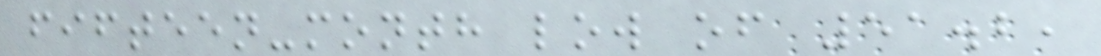fifteen-month low of 51.2,
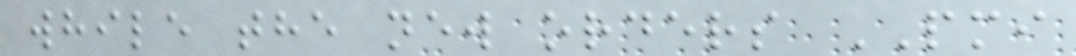while the new orders PMI
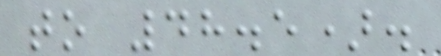to 48.5).
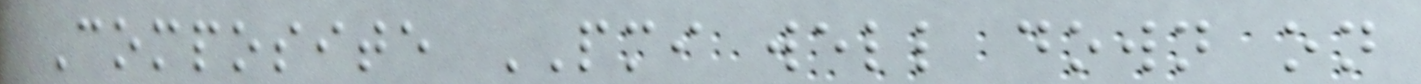Composite PMI well down on
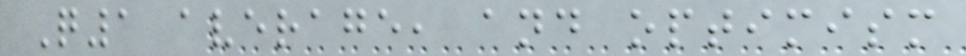Q1 average, and optimism
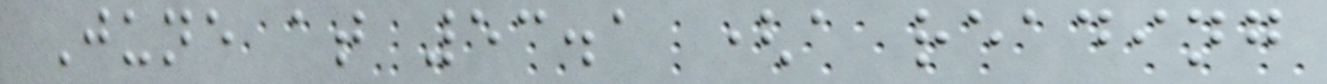June at 53.1 (a reading
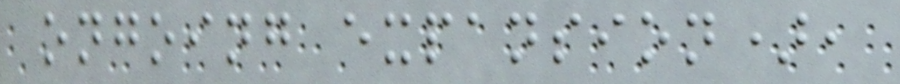ongoing expansion),
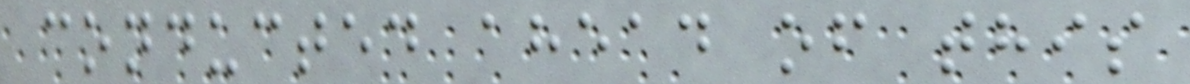conducted ahead of this
